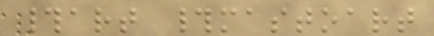#art #mastoart
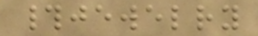#jewelry
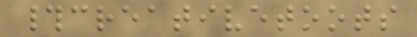#creativetoots
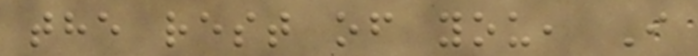the rest of you, I
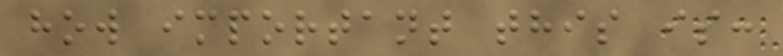how important this is:
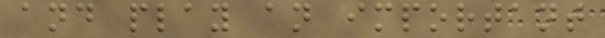and play an important
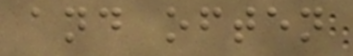and often
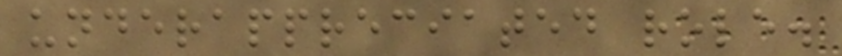underappreciated role.
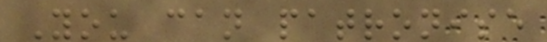You can patronise
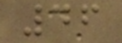46
